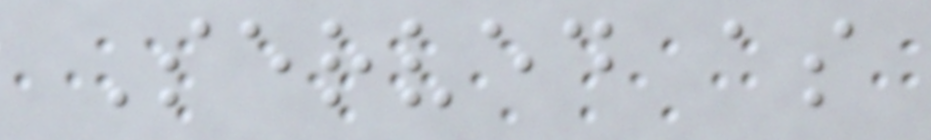Served as
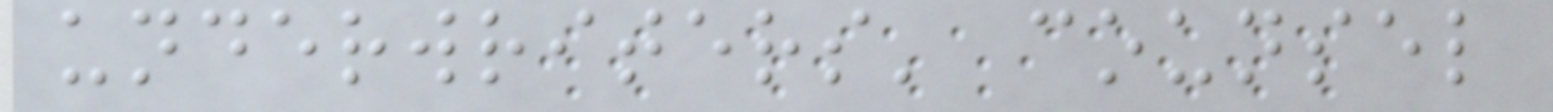underwriters' counsel
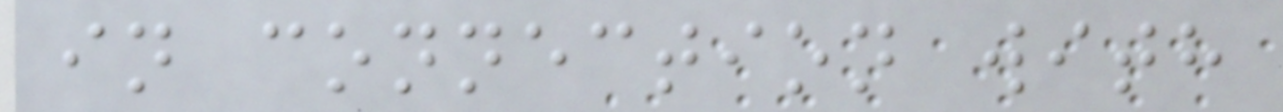in connection with
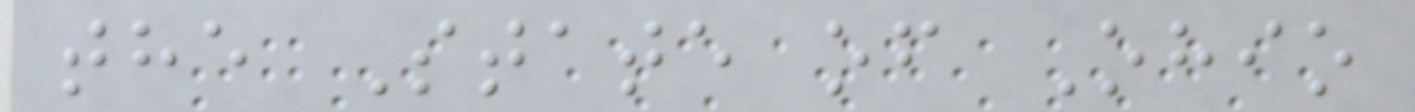the State of Ohio
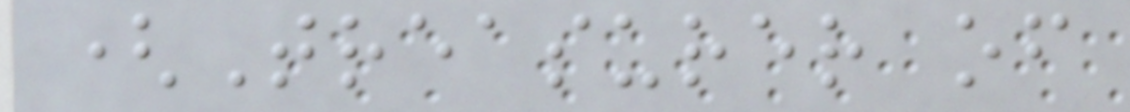(Treasurer of
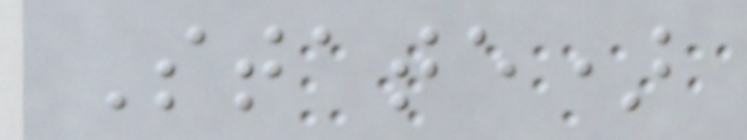State)
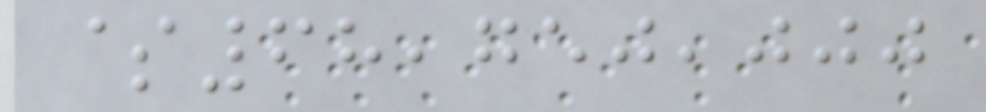$68,750,000
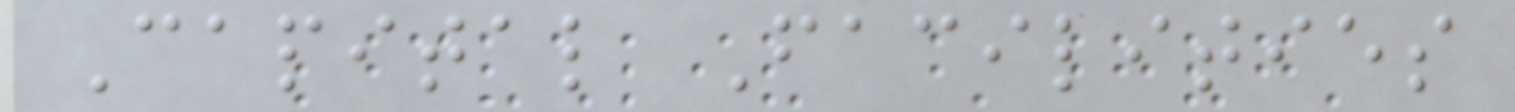Capital Facilities
